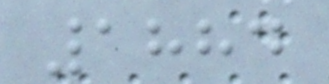1884
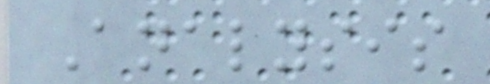Analysis
